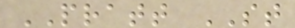PRATT ST
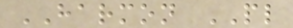HARMON PL
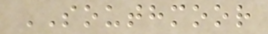SOUTHMOOR
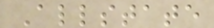Allstate
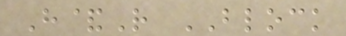H&R BLOCK
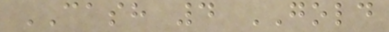CASH 4 GOLD
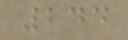244
